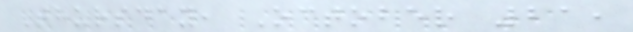Thursday, October 21,
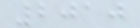2010
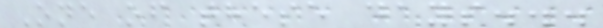One of these days...
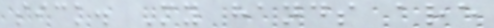sick. My hands are
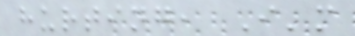hurting, I'm
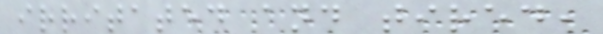irritated and tired,
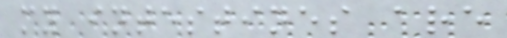my intestines are
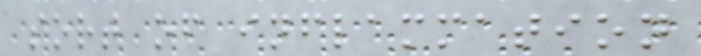sort of inflammation
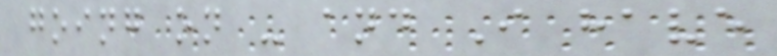going on - and I have
